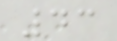43
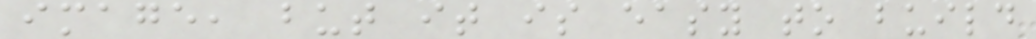image, but it is easy to build
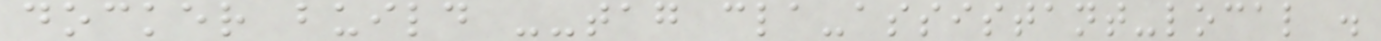docker build --tag cla-assistant-local .
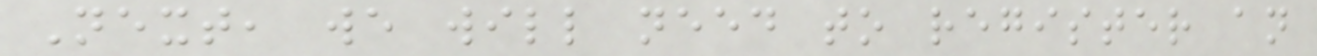Next, we will need to register an
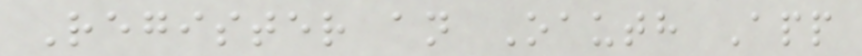Register an Oauth App
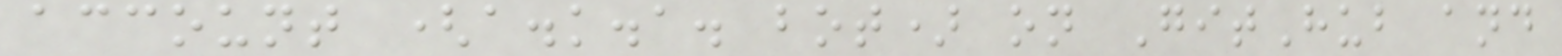account (a.k.a. bot) on GitHub and
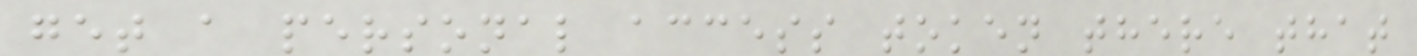get a personal access token there that
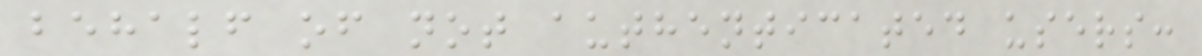behalf of not authenticated users:
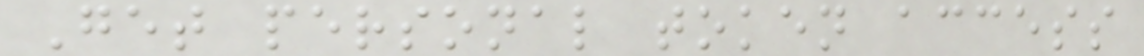Get personal token access
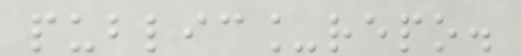public_repo.
